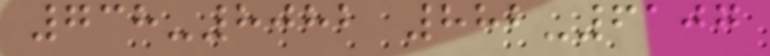738-8082 882-6107
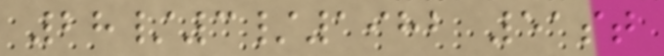28/3/1982 51st
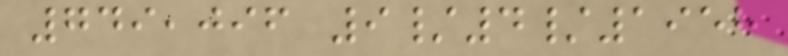749,096 9/4/1958
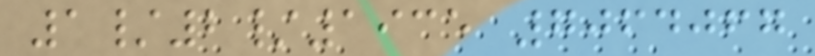1/2/1935 7064067
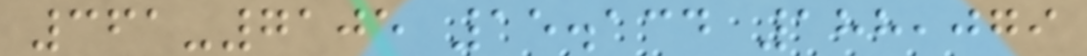361-7105 15.134 188,079
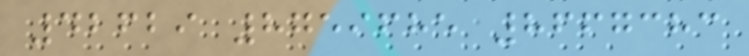42629 8759685 8667383
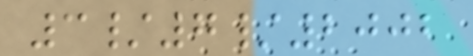3/7/2002
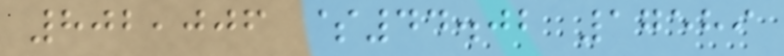802,006 $44.02 17589
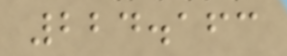224.163
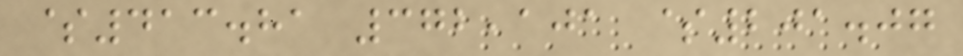$413.81 372,101 $201.07
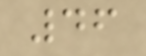46
